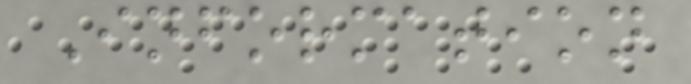Information
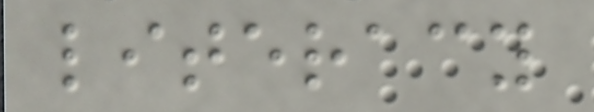literacy
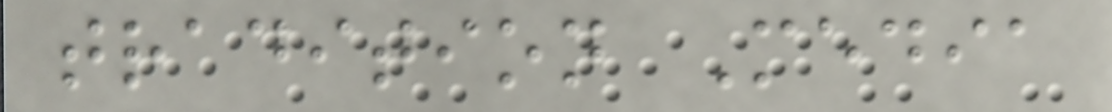tradition Media
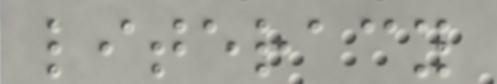literacy
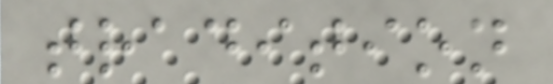tradition
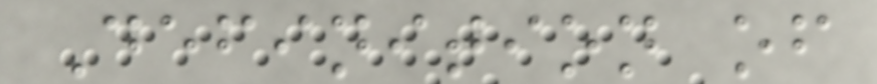Definition of
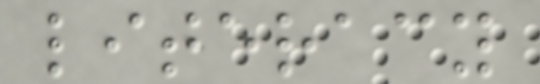literacy
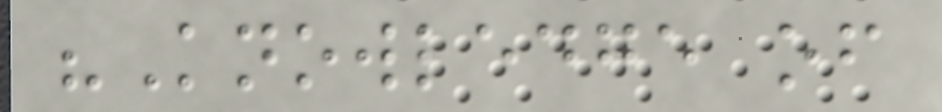"Knowledge of
